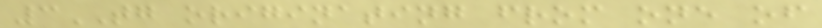3TG originating from one of
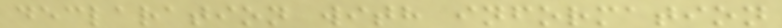declaration with information
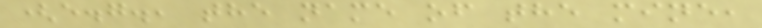(e.g., the name of the mine,
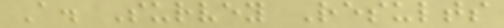A. Survey Results
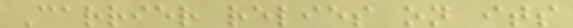Carrier relies on its
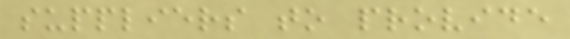suppliers to provide
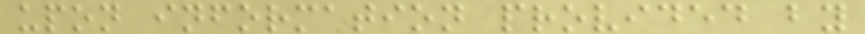upon information provided by
